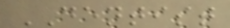DENTIST
